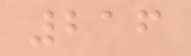216
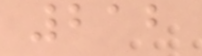212
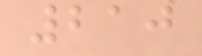210
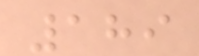189
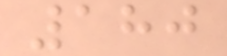180
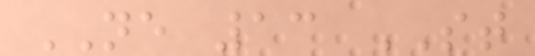NE 13 ST
